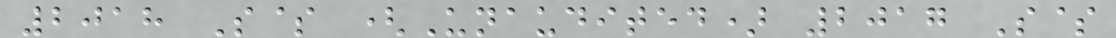2018 S$ (Unaudited) 2017 S$
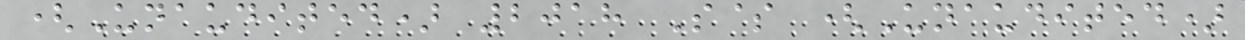(Unaudited) 2018 S$ (Unaudited)
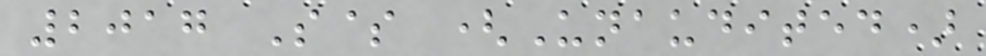2017 S$ (Unaudited)
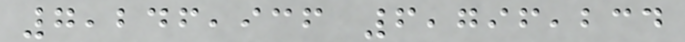7,246,936 6,796,234
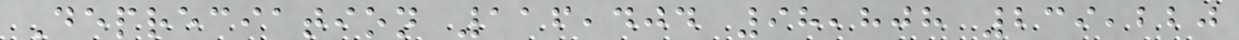Depreciation 116,404 98,808 239,220
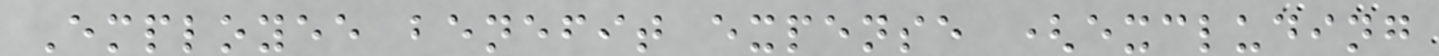Employee benefit expense (excluding
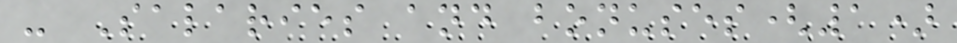- Salaries and bonuses(1)
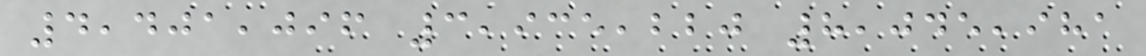4,401,096 3,935,220 8,045,981
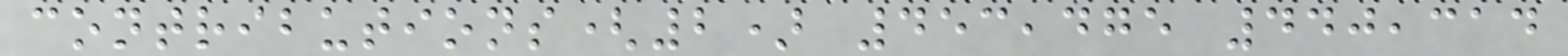contributions(2) 453,475 440,314
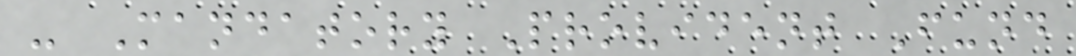- Mandatory Provident Fund
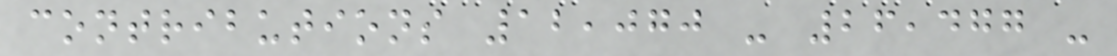contributions 12,070 - 26,477 -
